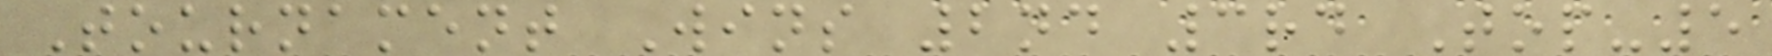Tournament Wins 2nd 3rd Top-5
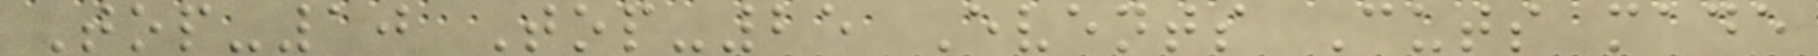Top-10 Top-25 Events Cuts made
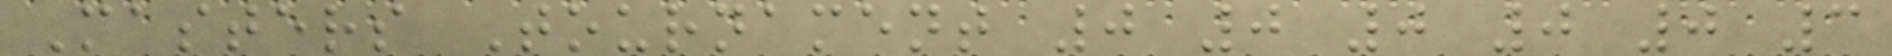Masters Tournament 0 0 0 0 0 3
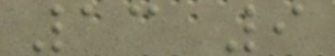13 9
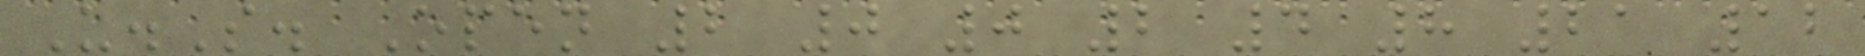U.S. Open 2 0 0 2 4 8 21 12
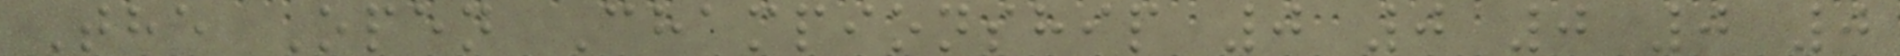The Open Championship 0 0 0 0 0
